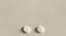-
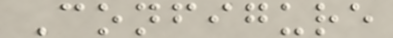Configure
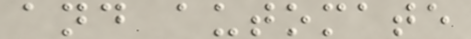and automate
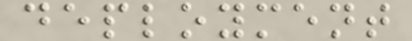deployment
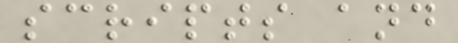scripts and
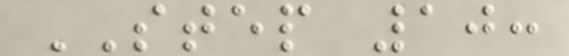STEP 10:
